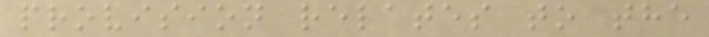provision relates to the
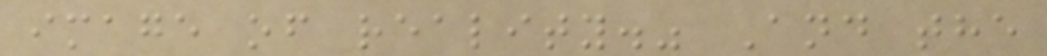image of reality." And the
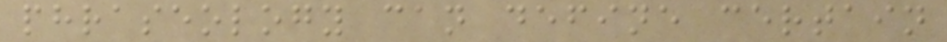phraseology can define certain
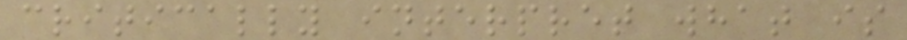critically interpret what is
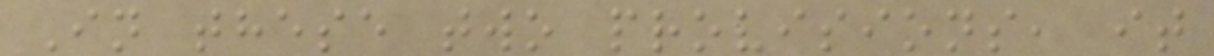In these two provisions, it
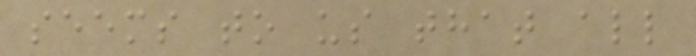seems to us that all
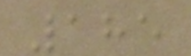185
